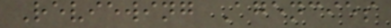Reviewing Agencies
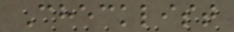Checklist
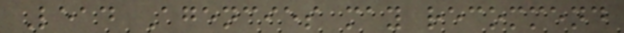Lead Agencies may recommend
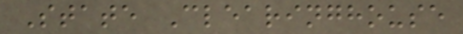State Clearinghouse
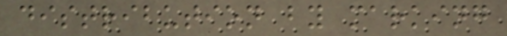distribution by marking
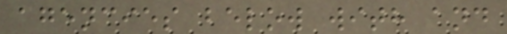agencies below with and
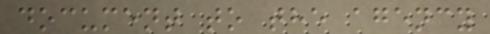document to the agency
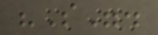"S".
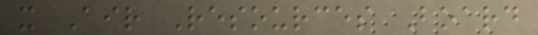x Air Resources Board
